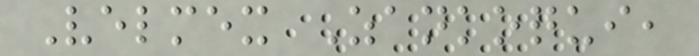Velmex Zankoqui,
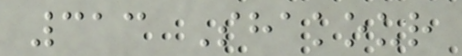313 Shakour
